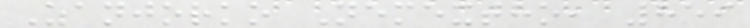Zanjorko Nemextho, 859
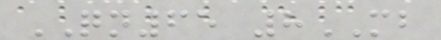QN65 8MB
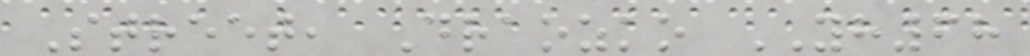Street, Draozko YH68
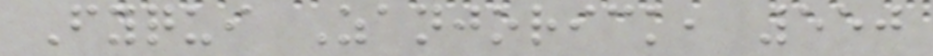Fyqui Zanjorick, 550
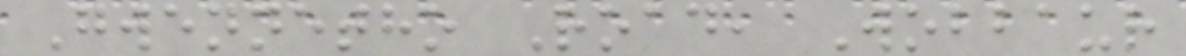Gwennetho Road, Wobbaur
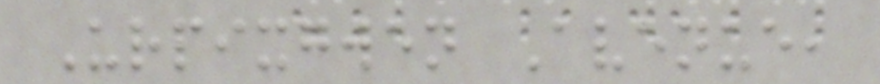Urpixgwen Avenue,
